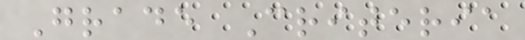Grade Criteria
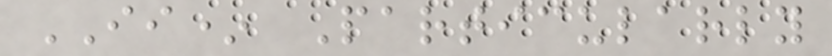II* Particularly
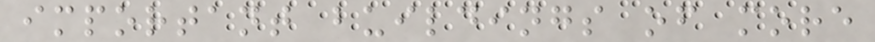important buildings of more
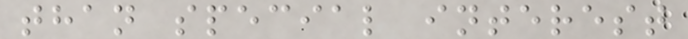than special interest
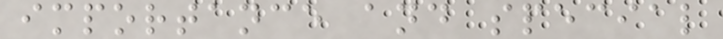importance and special
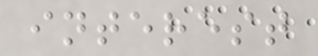interest
